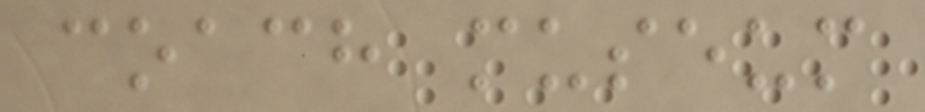coach museum
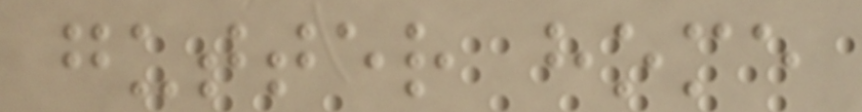gutter home
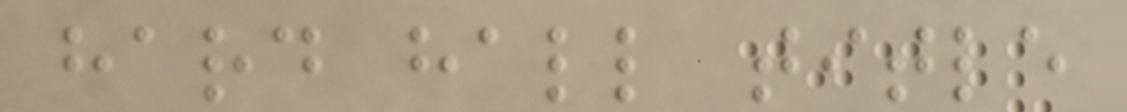hard hall title
